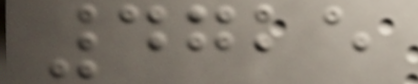4725
